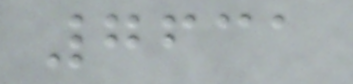7631
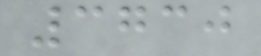3730
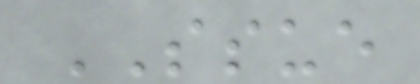SSUE
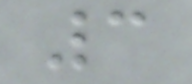3
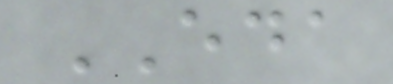EDA
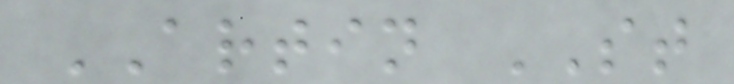ARTIN ST
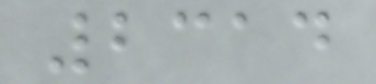2314
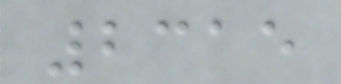2315
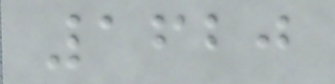1620
